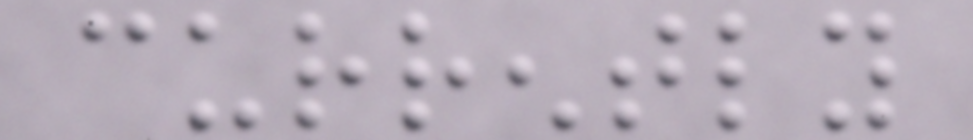currently
